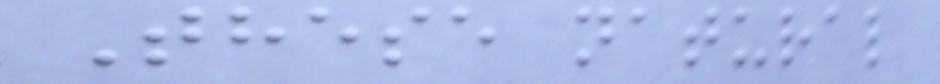These natural
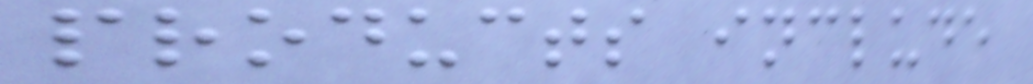products include
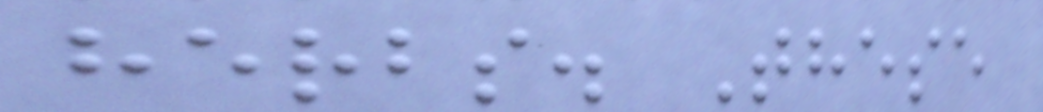herbs. These
